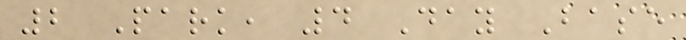2 Park, 4 Day Base
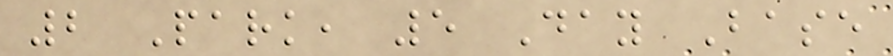2 Park, 5 Day Base
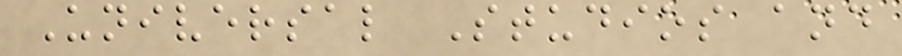Universal Studios and
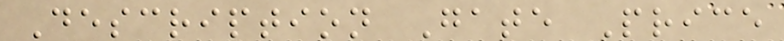Description Gate Price
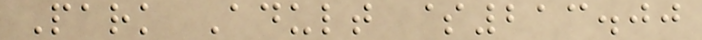Park Adult $213.00
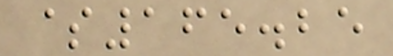$165.25
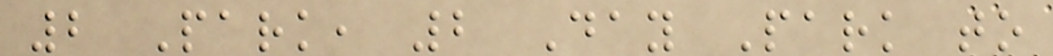2 Park, 2 Day Park to
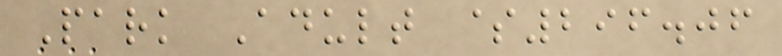Park Adult $296.06
